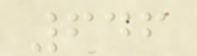646
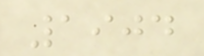1904
